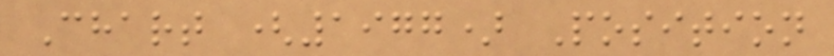Chart (1977) Position
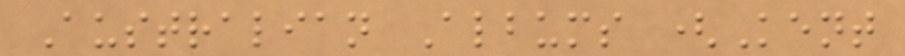Australian Albums (Kent
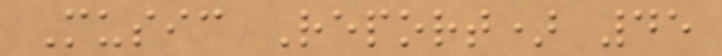Music Report) 45
